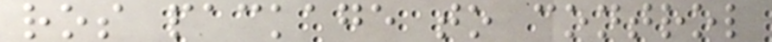ros package to control
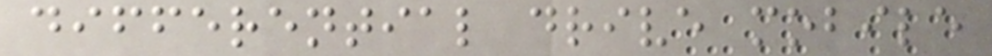differential drive mobile
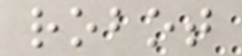robot
